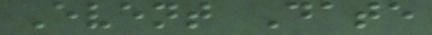Event Date
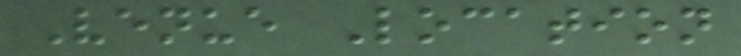Venue Location
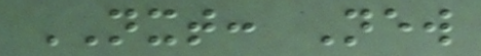NXT: New
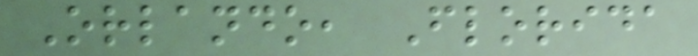Orlando, Florida
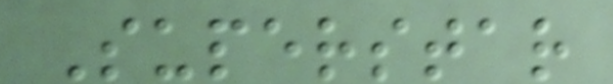Superstar
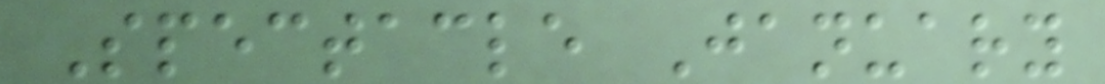Spectacle January
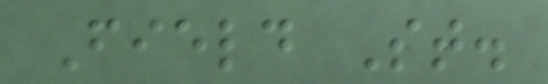Field St.
